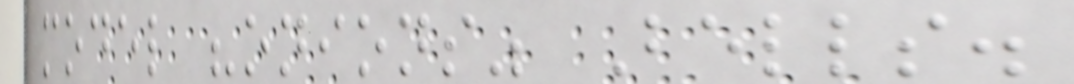model "onions" Bells.
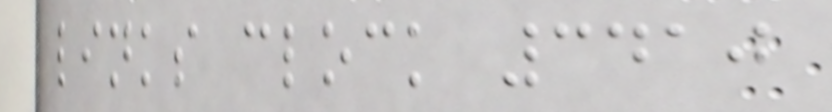links clock 3410
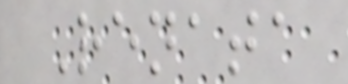Renata
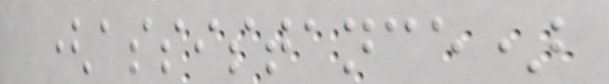(assistance)
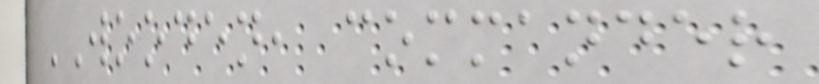WOODEN, commander
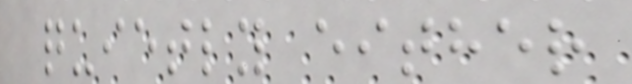quietly either
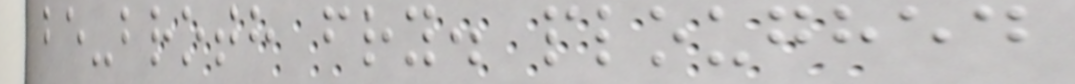be-broth fry. ploughed
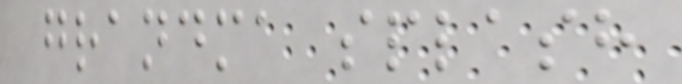grandma splash
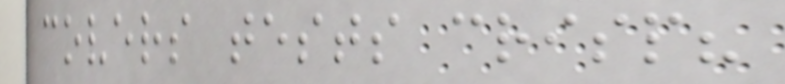covers tests crisp?
